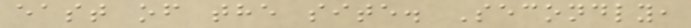east of the site. Secondly,
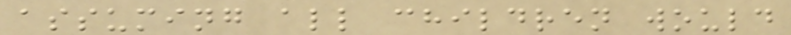assuming all children would
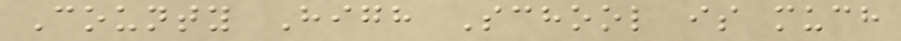County High School is much
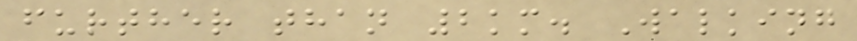further than 2km. Walking
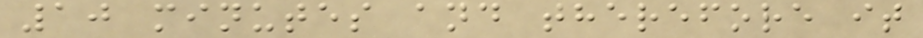10 minutes and therefore it
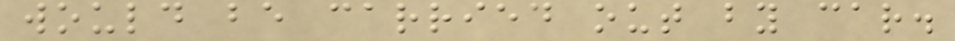would be carried out by car.
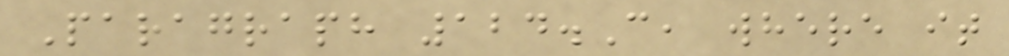Paragraph 124.C, where it
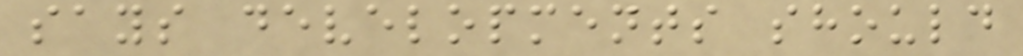says developments should
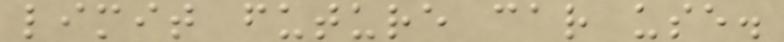limit future car use.
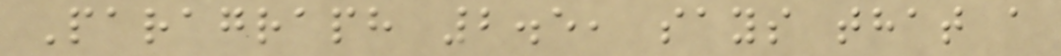Paragraph 2.5, says that a
